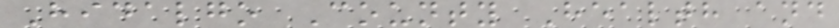Hidalgo County Health and
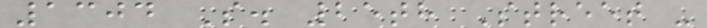1304 S. 25th Street -
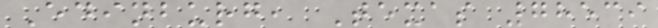Edinburg, Texas 78539
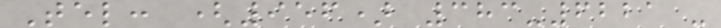Tel: (956) 383-6221 -
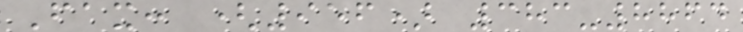Fax: (956) 383-8864
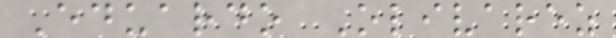Eduardo Olivarez
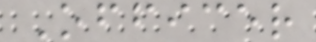Officer
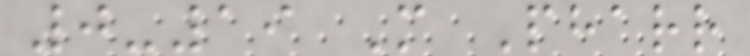0-19 M Pharr
